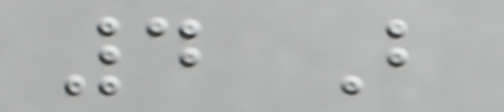4 B
